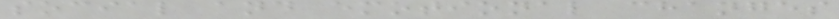social and emotional changes
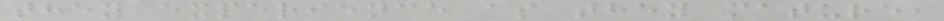they experience as they mature,
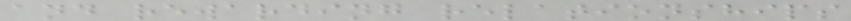and rewarding relationships
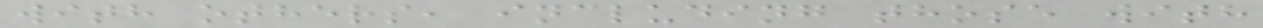with others, including those with
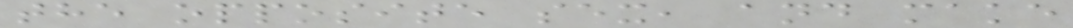the opposite sex, and make
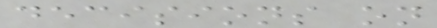decisions on
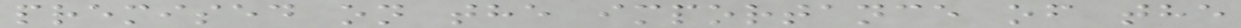premised on the importance of the
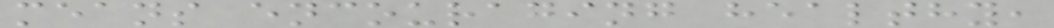means encouraging healthy,
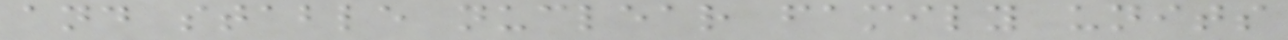and stable nuclear family units
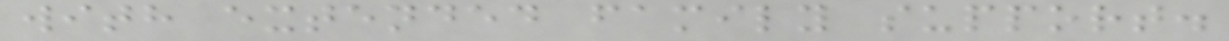with extended family support.
